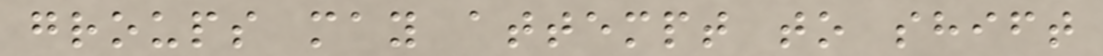groups may attempt to shift
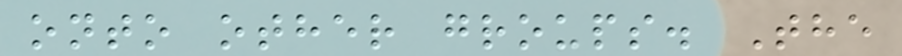onto other groups. The
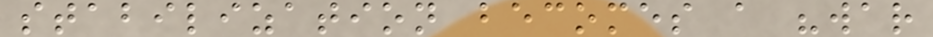stabilization becomes a "war
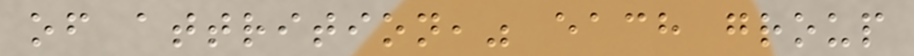of attrition," each group
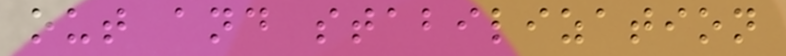out and stabilization
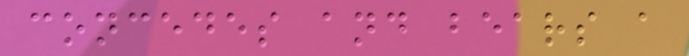concedes and bears a
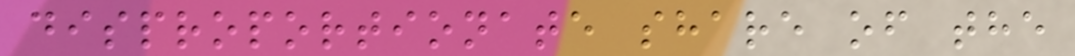disproportionate share of the
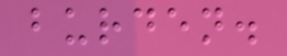burden.
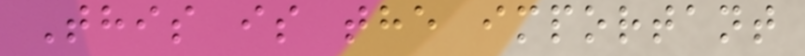This is the important
